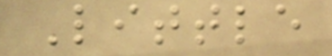Little
